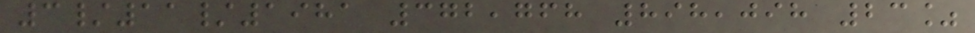3/11/1981 372,768 898,098 23%
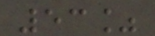53%
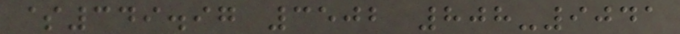$349.97 3502 808-9041
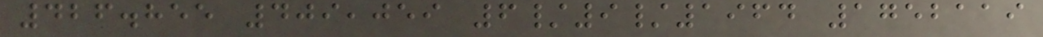426.855 409,059 6/9/1964 1752119
